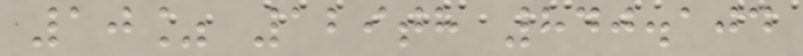10% 129th 840.104
